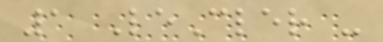1 LeCler -
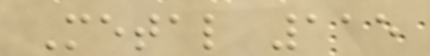Metal 115
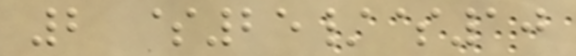2 $25/$10
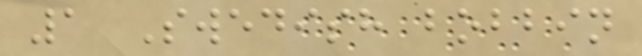1 Swedish bobbin
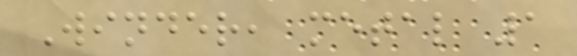Winder, metal 1
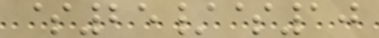$25/$10
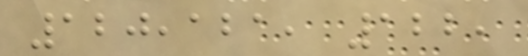120,121, 122,
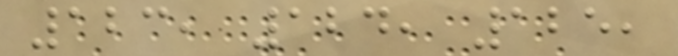123, 124, 125,
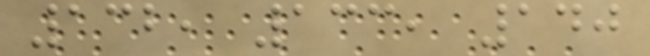132, 133, 140
